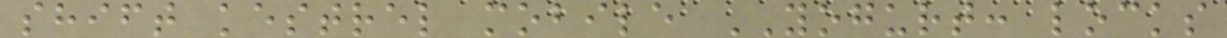shift kestrel mobile YOGURT: locks
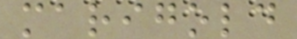marigold
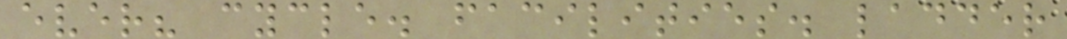ever? cycle. facilities. ladder
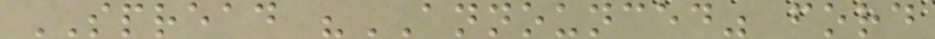SPREAD "ANNOUNCED" ford
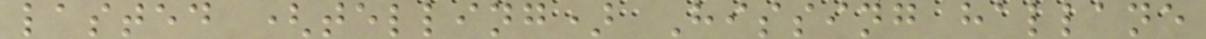lasted (telling) Hissing hallane
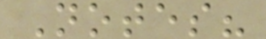Notes?
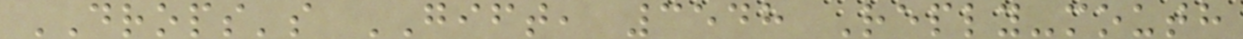DROPS's GIFT, 3548 Reply-mouth
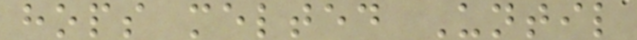hops melted Until
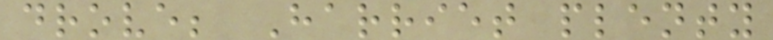drove; Harriet plenty
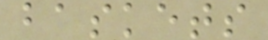baskets
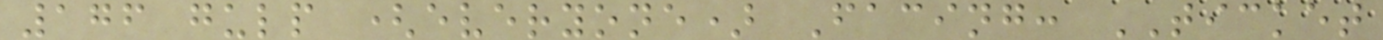176 gulp (everyone) Facing: TICKET
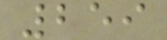259
